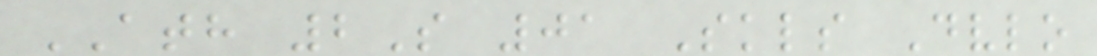ATH 2S 01 Skls Dvlo
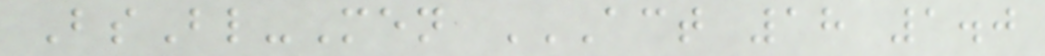BsBl-Men ACT 18 1.0
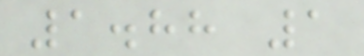1.88 1
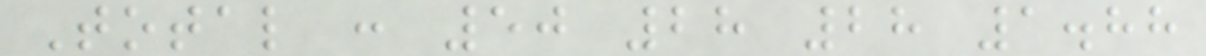Total : 50 28 28 1.88
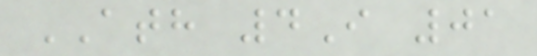ATH 4I 01
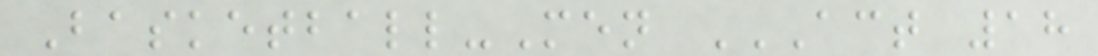Basketball-Men ACT 18
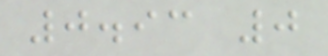0.93 0
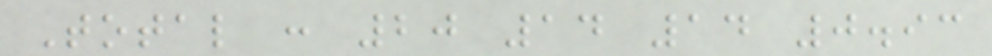Total : 20 14 14 0.93
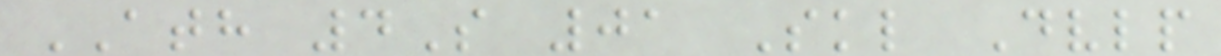ATH 4S 01 Skl Dvlp
